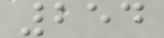254
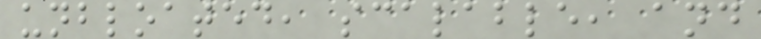unbloated, scalable, and
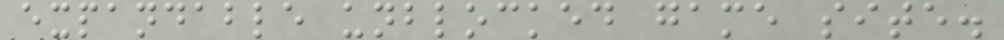expandable unblocked game site.
